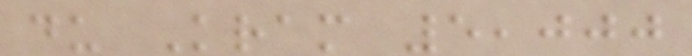du Kram 5,000
